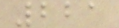221
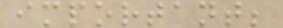important;
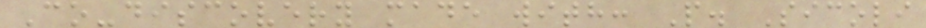Co-discovery made with: P. Sicoli
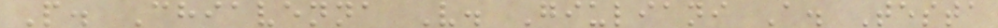P. Chiavenna V. Giuliani A. Testa
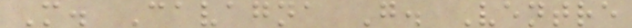M. Cavagna G. Ventre
